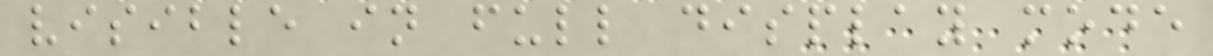visible in full display mode
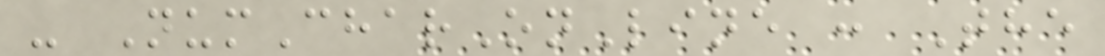- NumCharOnLine : The
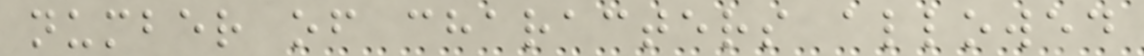number of characters allowed
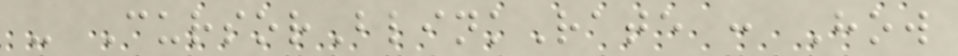- CursorBlinkRate : How
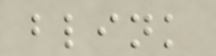blink
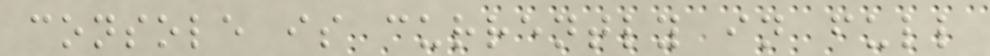console is currently in full
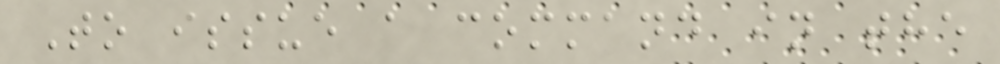To issue a command in the
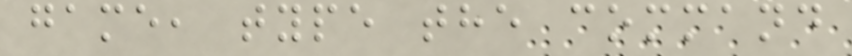game, type the command
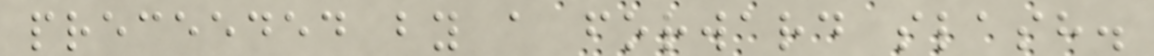preceeded by a forward slash.
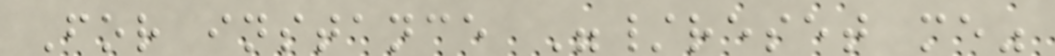For instance "/reset me"
